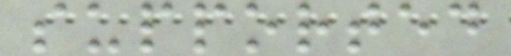supported
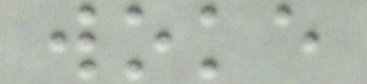woke
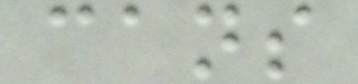cans
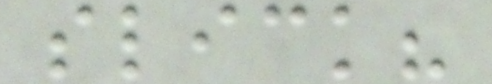slick?
